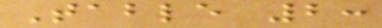Table 2:
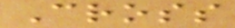Cross
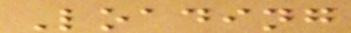Loading
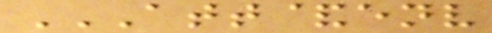ATT&ENV
